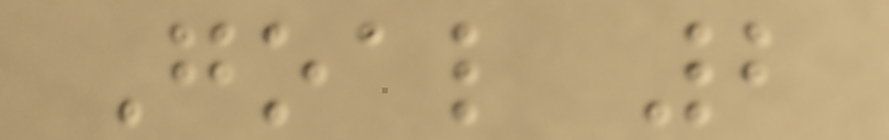Goal 2
